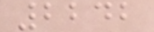2242
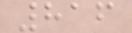816
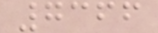7366
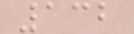132
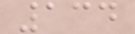134
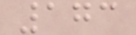173
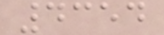4354
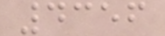4356
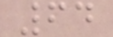64
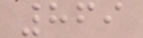869
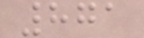871
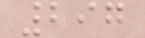297
